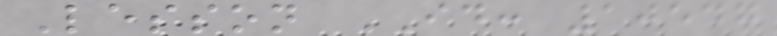Lesson ID: 10547
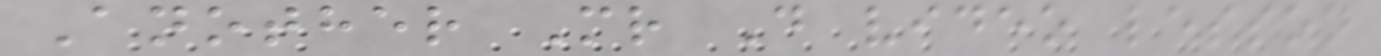Another Mr D video lesson
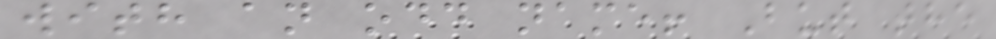with an odd name! But the
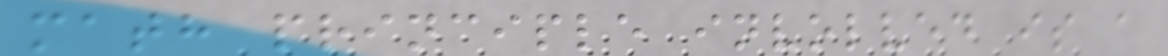math principle involved is a
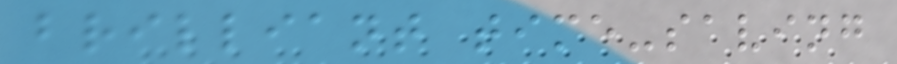brilliant time-saving
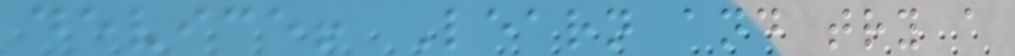device! Learn and try a
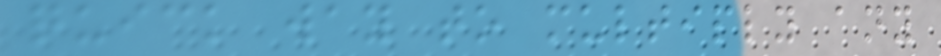quick way to multiply any
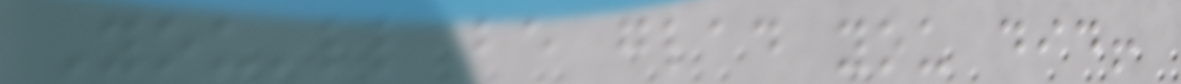You'll be glad you did!
